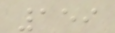159
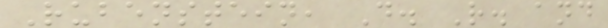Rubenstein, D. R. and
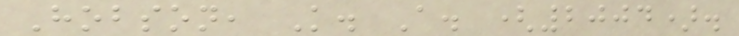Hobson, K. A. (2004).
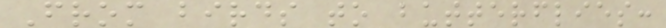From birds to butterflies:
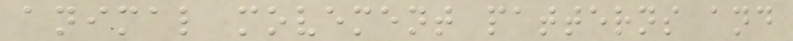animal movement patterns and
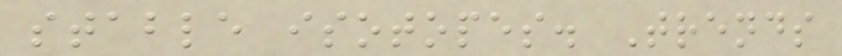stable isotopes. Trends
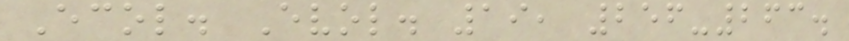Ecol. Evol. 19, 256-263.
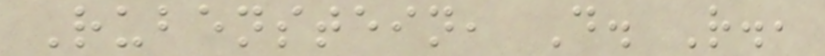Rubenstein, D. R.,
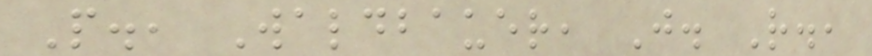P., Waldbauer, J. R.,
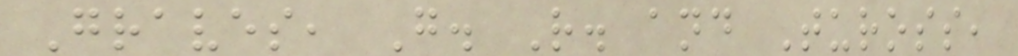Graves, G. R. and Tuross,
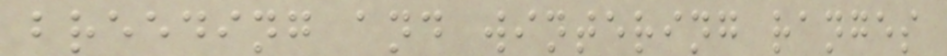breeding and wintering ranges
